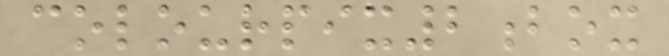colourpix2box
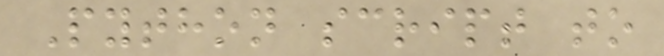Python script to
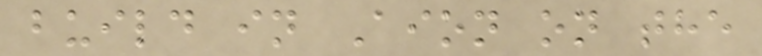build in Aion on the
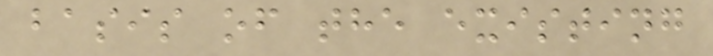basis of the existing
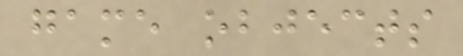game objects
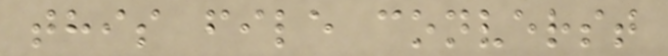this file converst
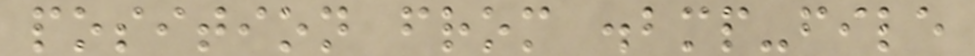position from .bmp-file
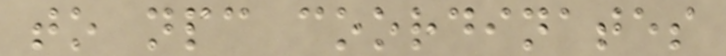to npc coordinates
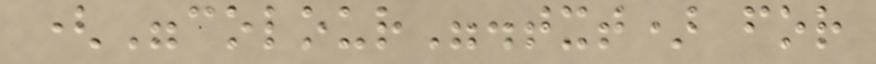("colour".txt) for
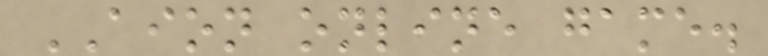AION online game.
